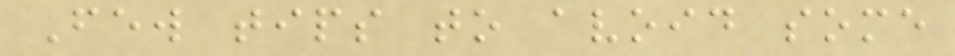Few tips to avoid some
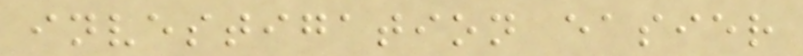investigation easier
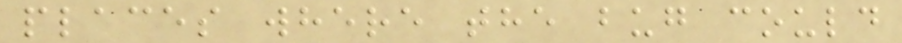places where the bug could
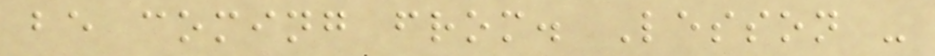be coming from. Lesson -
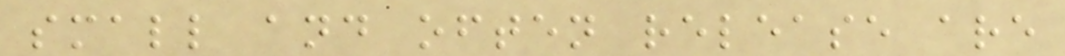small and often release are
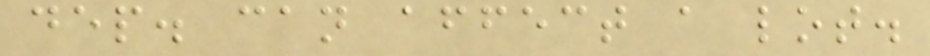dep. can affect a lot.
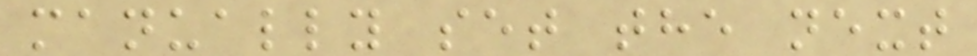manually set the next
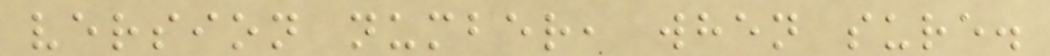version number, when sure.
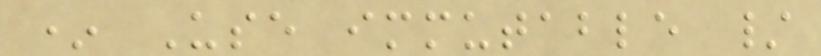* Use immutable /
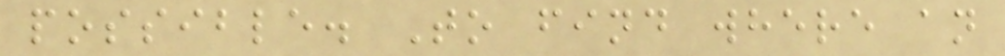possible. To find where an
